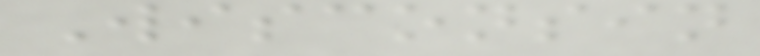Wisconsin
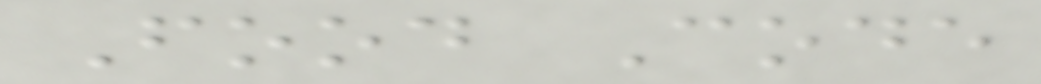Food Code
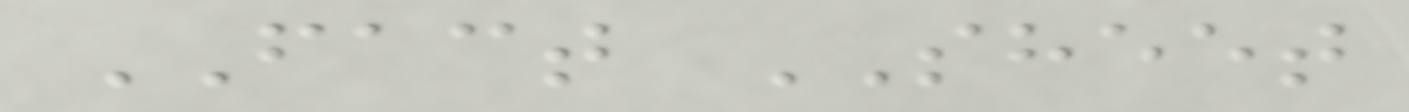FACT SHEET
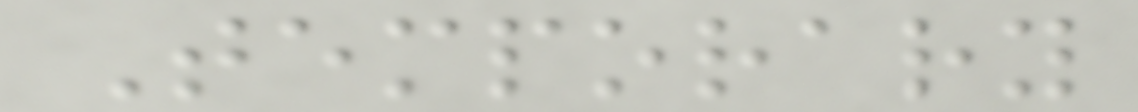Temporary
